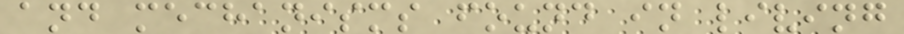and mechanisms found in living
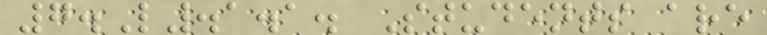7.L.1.1. Students are
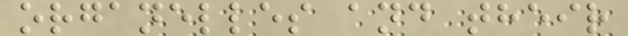organelles and their
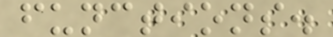functions.
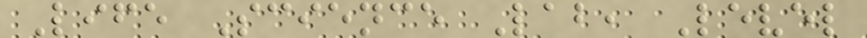Life Science Lab, Level
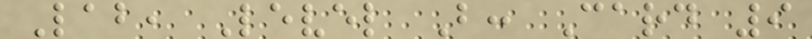Lab, Level B: Card 9
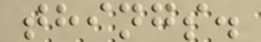things.
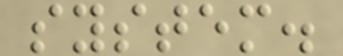system.
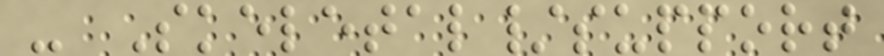- Skeletal/support
